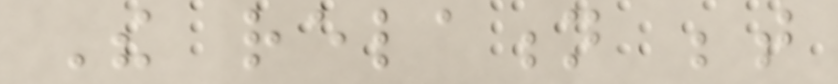The relation between
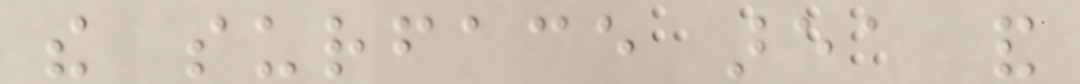the surface area and
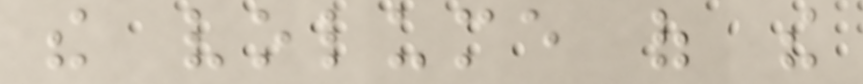the volume of the
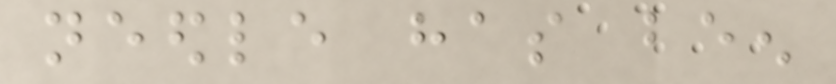needle has been
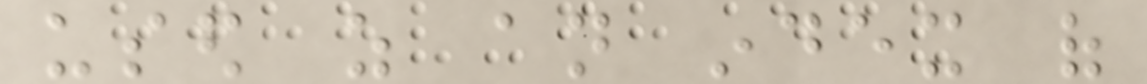used as an index of
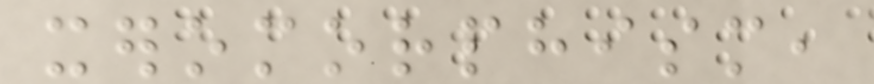xeromorphism,
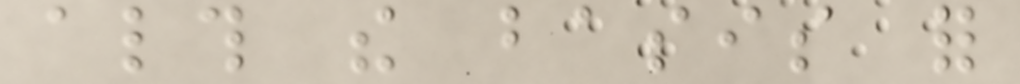although the basis for
